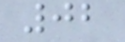02
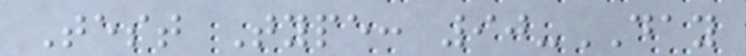Test Type: 90-DAY
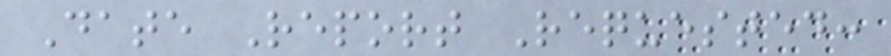Date Report Requested:
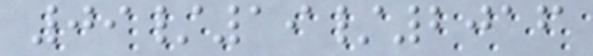09/19/2016
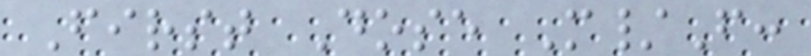First Dose M/F:
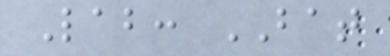Lab: BAT
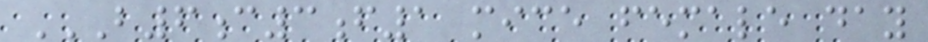B6C3F1 MICE FEMALE DAY
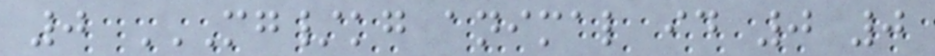0 MG/KG ANIMAL ID 0 0
